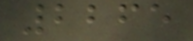2265
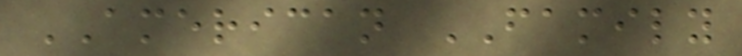AMERICAN FAMILY
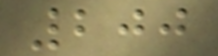200
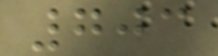703
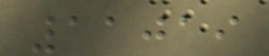11019
